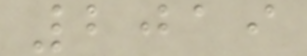2019
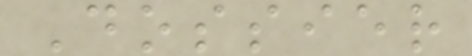Dossier
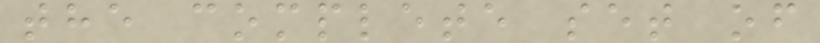the complete set of
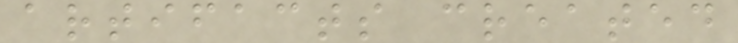artifacts created
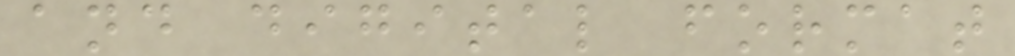and digital format
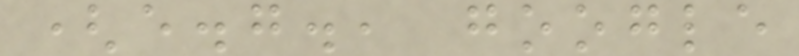(e.g., google
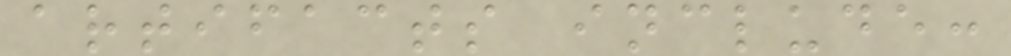artifacts include:
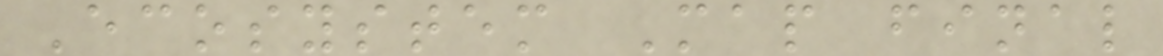Ecosystem Map final
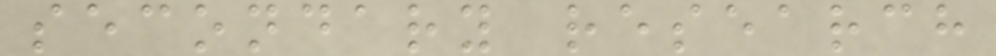secondary research
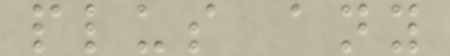plus any
